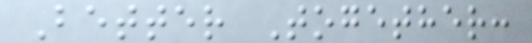Better Together:
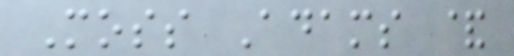Moss Adams &
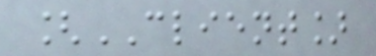[CLIENT]
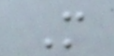M
